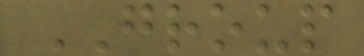GROUP
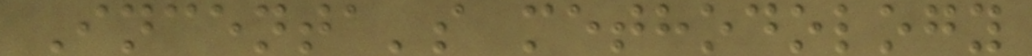Incenta's methodology
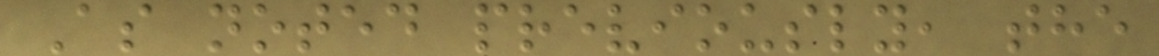As noted previously, the
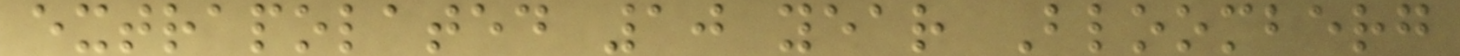extrapolated 10 year Bloomberg
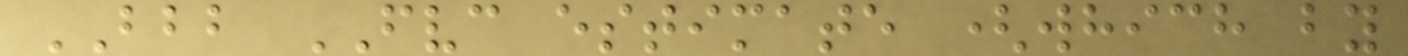BBB FVC estimate (which by
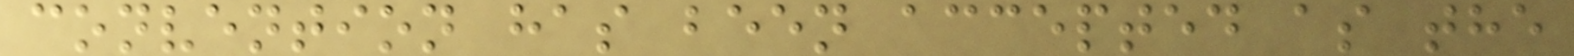convention has been accepted as the
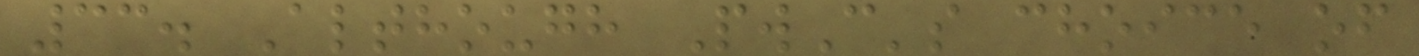33. Although PwC's choice of
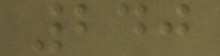240
